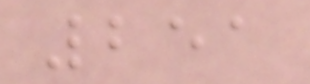251
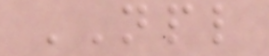NPL
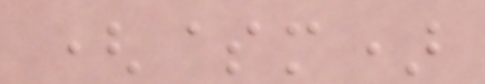($m)
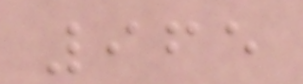965
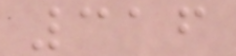316
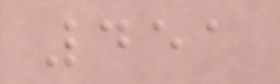451
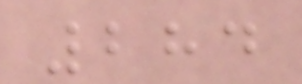284
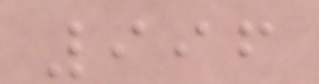996
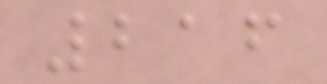216
